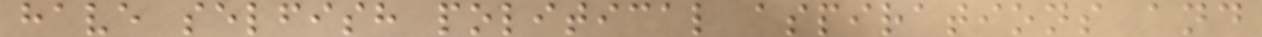have selfish political aspirations and
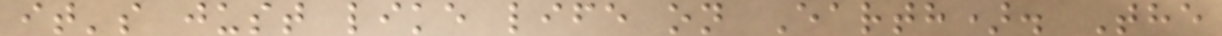it's just like life on Earth). The
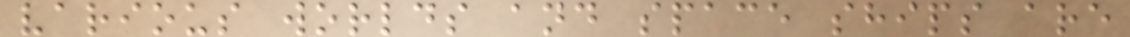various worlds and space ships are
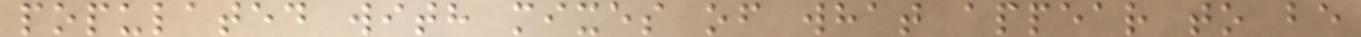populated with mixes of what appear to be
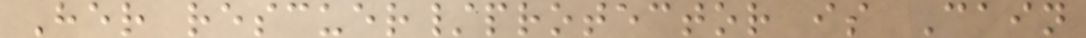Her rescuer/protector is Cain
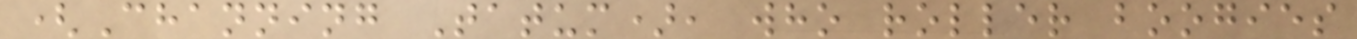(Channing Tatum), who roller boogies
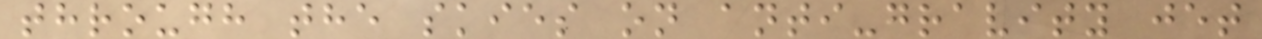through the skies on anti-gravity jet
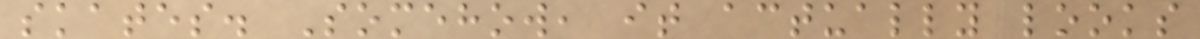skates. Somehow, it actually looks
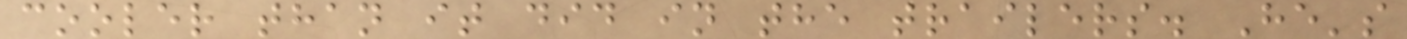cooler than it did in the trailers. He's
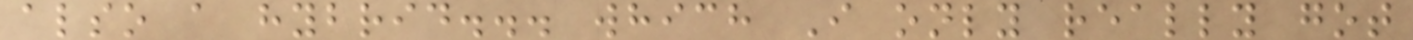also a hybrid... which I only really got
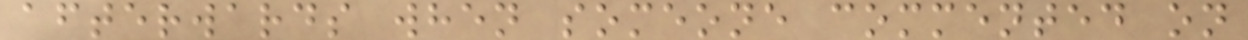afterwards when someone commented on
